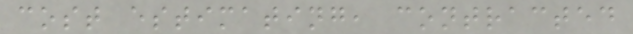cost estimating, contracted
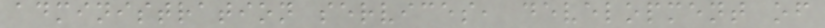administration services, development of
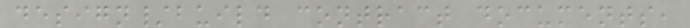design/build contract documents,
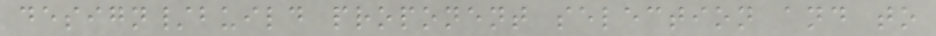design/build proponent selection and to
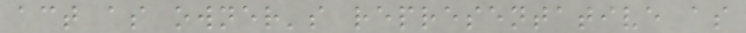act as owner's representative as
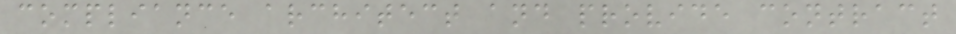compliance architect and provide contract
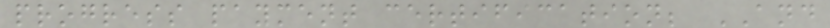progress payment certification; AND
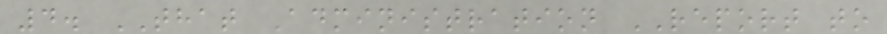4. THAT Administration REPORT to
